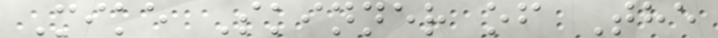Mike Skinner of The
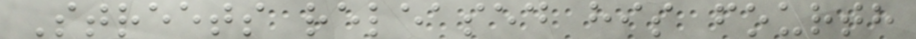Streets released his fourth
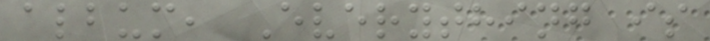album, Everything is
